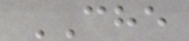CHE
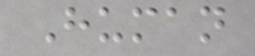Human
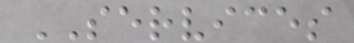SERVICES
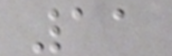11
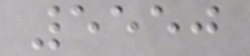5550
